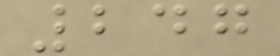247
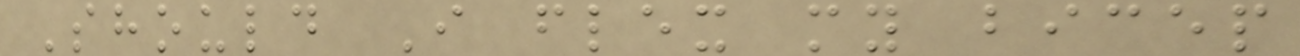Should I flex my bicep
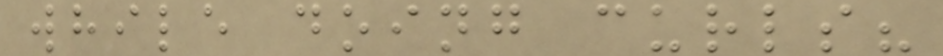while doing curls?
